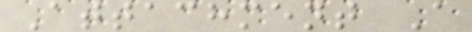Attachment A
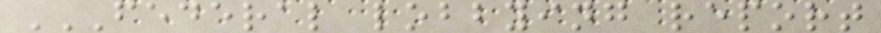FEDERAL LOBBYING REPORT
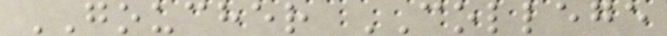GOUCHER COLLEGE
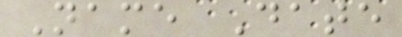Name Date
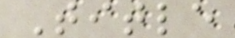Title
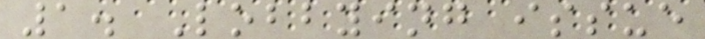1. Lobbying issue
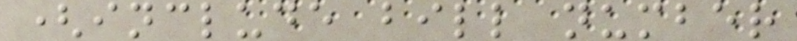(include bill number
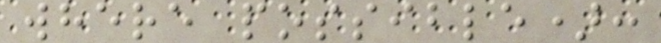where possible):
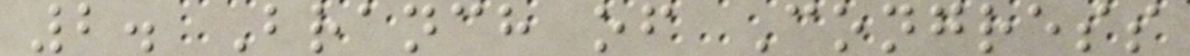2. Branch of Congress
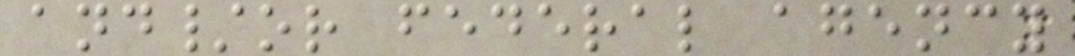and/or federal agency
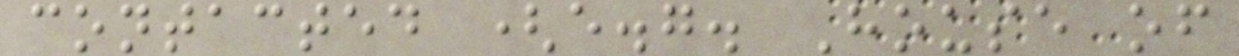contacted (e.g. House of
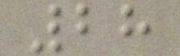28
